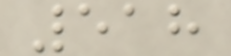518
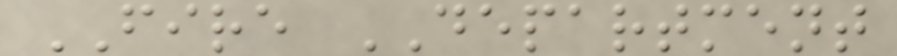FIRE DEPARTMENT
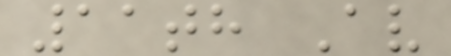11th Av
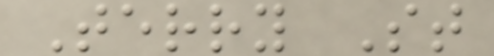Terry St
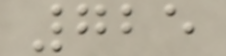725
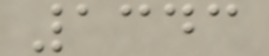1343
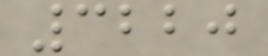3220
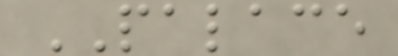PALACE
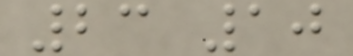23 10
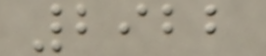2922
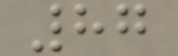87
